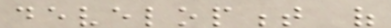development of
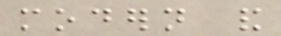modern and
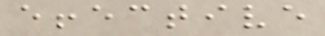effective
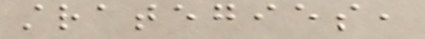strategies,
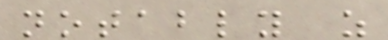notably as
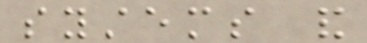systems and
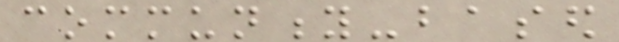community-based
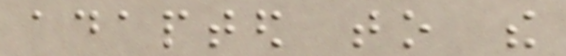adapted to the
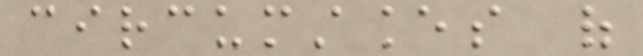circumstances of
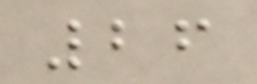26
